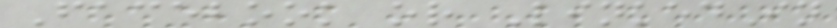Facebook or LinkedIn
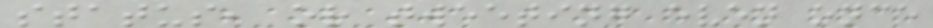status, or tweeting even once
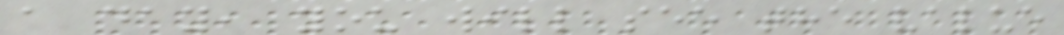a day, you will see the value
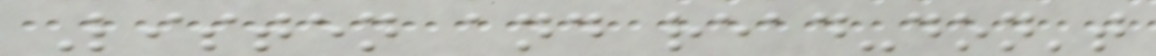Listen and read-don't
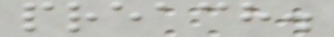preach.
